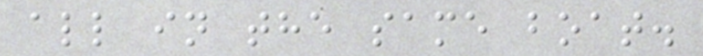all in the same boat.
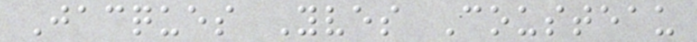Jacques Yves Cousteau
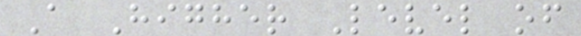A Higher Level of
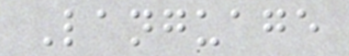Language
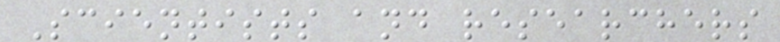Scientists and researchers
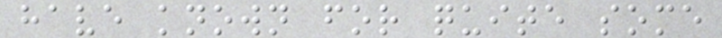have known for quite some
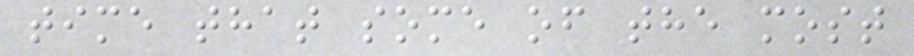time that some of the most
